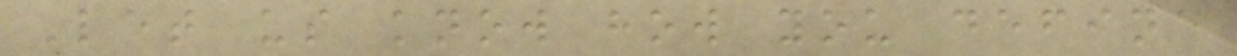Let us know how you define
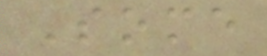Some
